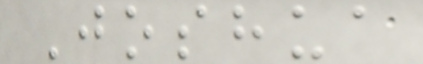Joshua
